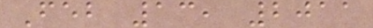Feb 13, 2011
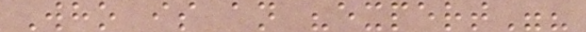Who is an "expert"?
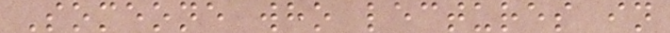Someone who lectures in
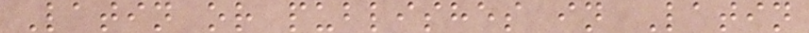Latin or publishes in Latin
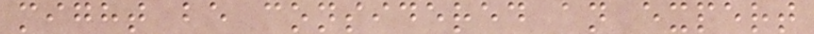might be considered an expert
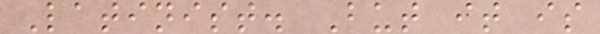Latinist. But it is
